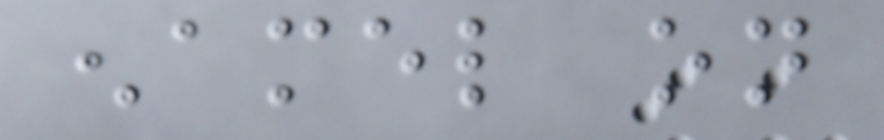enamel on
